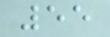55
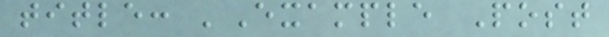title: 'Example Post
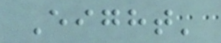Eight'
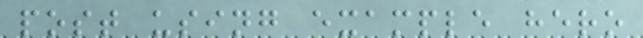post using example hero
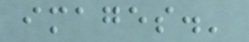images.'
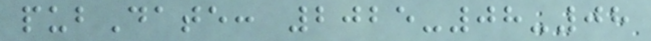pubDate: 2025-08-08
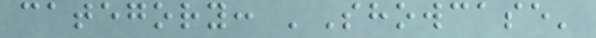category: 'Showcase'
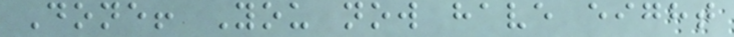Done! You now have eight
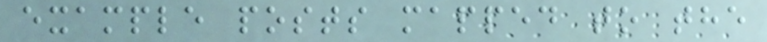example posts mapped to the
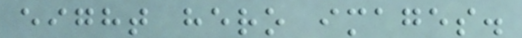eight hero images.
